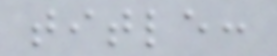title:
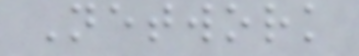Network
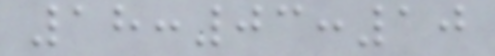18:03:10
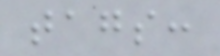tags:
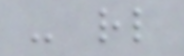- rl
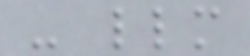- llm
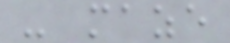- maze
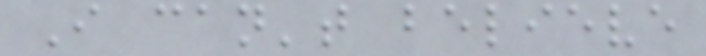I can't believe
